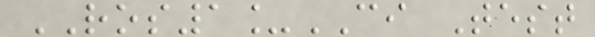ROS1_CI Test
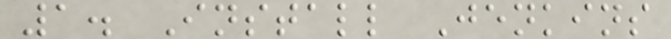1. Install Jenkins
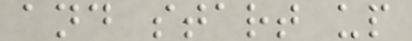and start up
